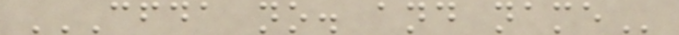CFDA NO. AND NAME
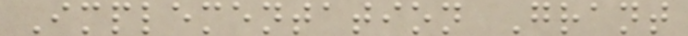Implementation Grant
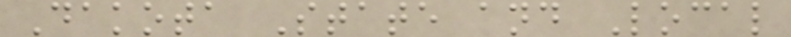Dakota State and Local
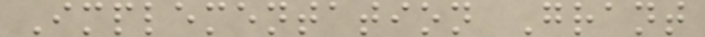Implementation Grant
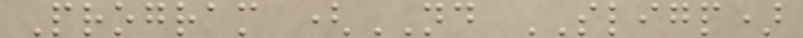Program (ND SLIGP)
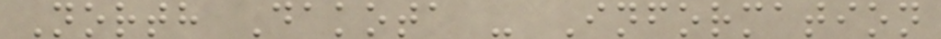North Dakota - Information
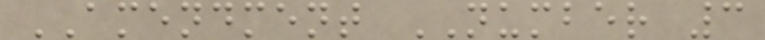AMENDMENT NUMBER 3
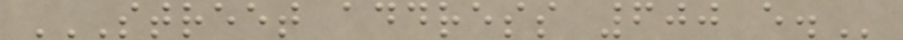STREET ADDRESS 600 E.
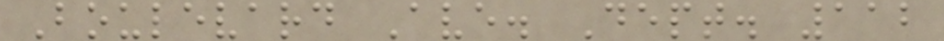Boulevard Ave. Dept. 112
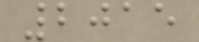2015
